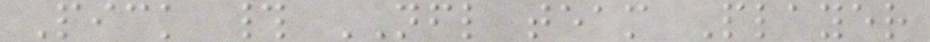Pick # NFL team Player
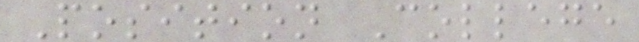Position College
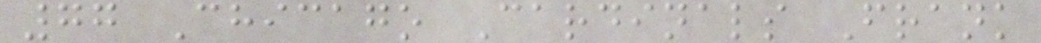77 Chicago Cardinals Frank
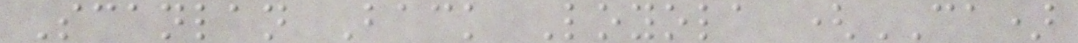Scanlan Back Loyola (CA)
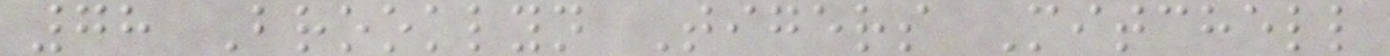78 Brooklyn Tigers Mitchell
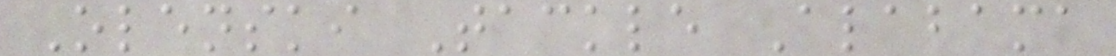Olenski Tackle Alabama
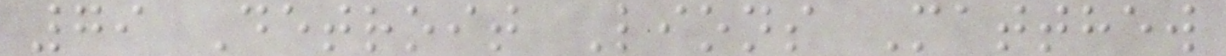79 Detroit Lions Matthew
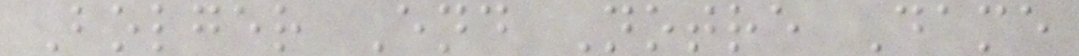Bolger End Notre Dame
